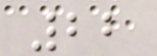22
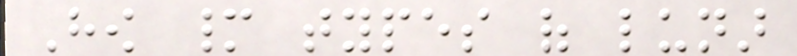How many types of lunar
